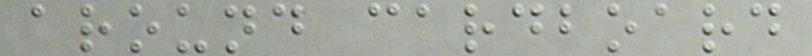around cardboard
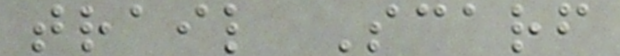trail Scarf
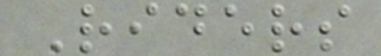Riders
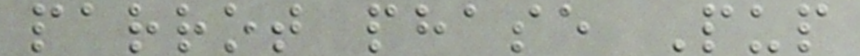parrot phase Pup
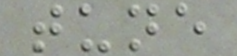tune
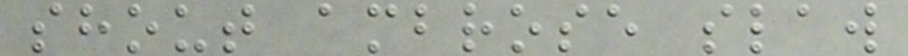shout ambrose slaw
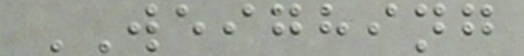WEIGHING
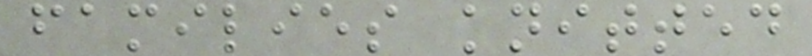families knitted
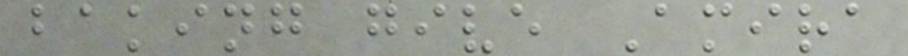baking give Amira
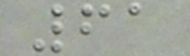61
